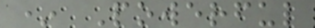* Powerful
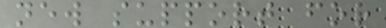new support for
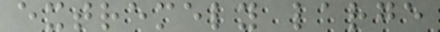extremely large
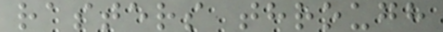rasters through
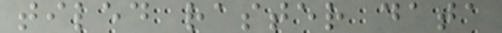tiled raster data
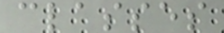classes
